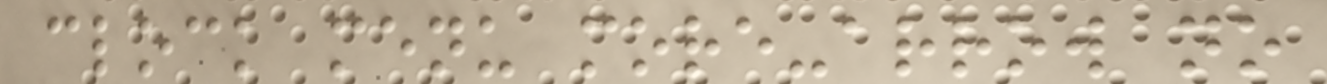clock menu more-arrow no
